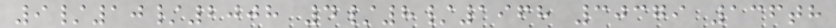9/10/2008 4/8/1968 30379 136th
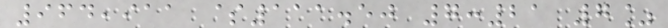964,911 $111.50 7:21 7%
